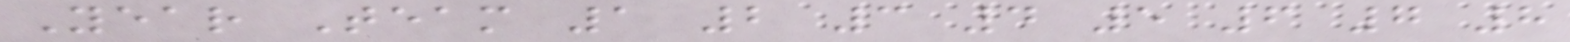Year Team 1 2 3 4 5 6 7 8
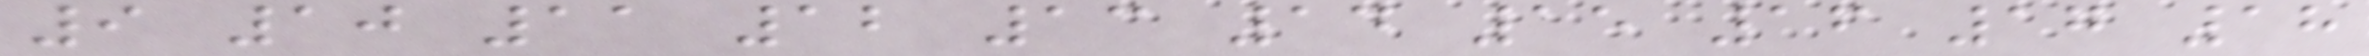9 10 11 12 13 14 15 16 17 18
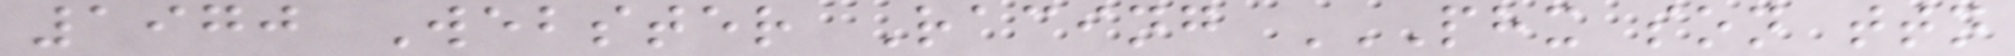1970 Webster Racing PHX SON TTN
